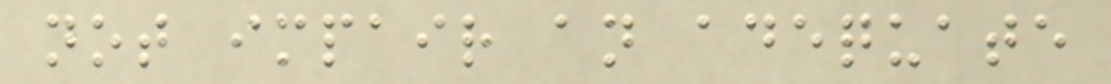not impair an adequate
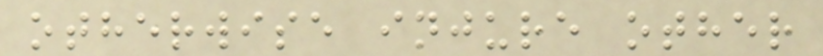otherwise injure other
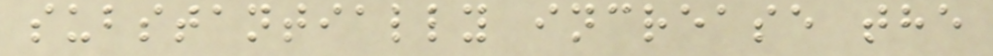substantially increase the
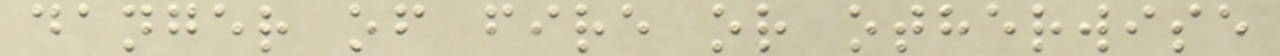danger of fire or otherwise
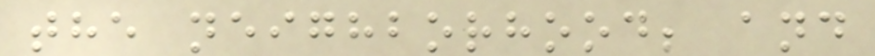the neighborhood; and
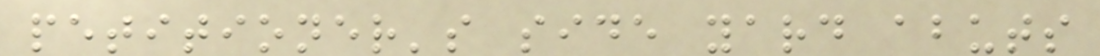petitioner's side yard abuts
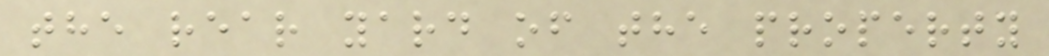the rear yard of the property
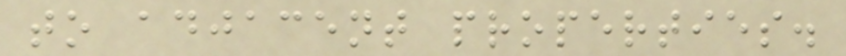to adjacent properties.
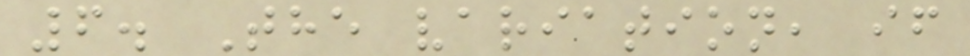6. The variation, if
